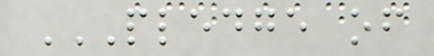PLEDGE OF
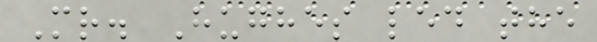Mr. Hughes led the
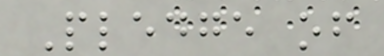Pledge of
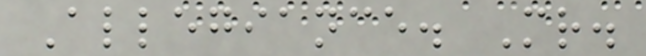Allegiance. Mr.
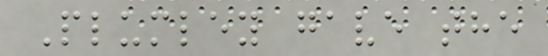Plumley gave the
